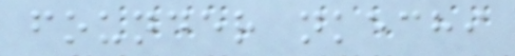founder nkechi
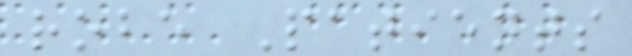robe Patients
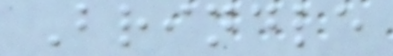Brindle
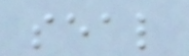seal
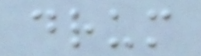drum
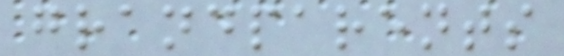grandparents
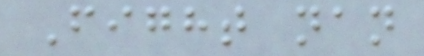Fight nan
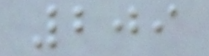209
